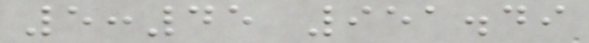5:45 951.49
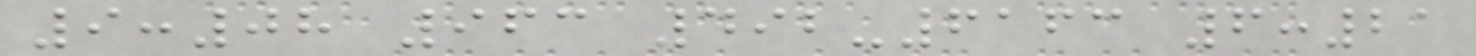9:08 963 492-6163 6:21
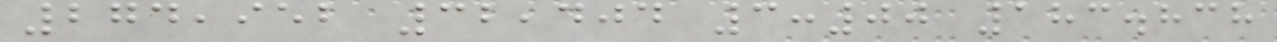274,952 32,404 3:00 183.838
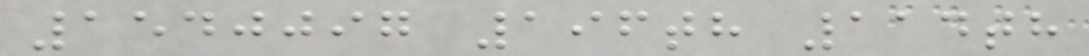1540097 196th 114th
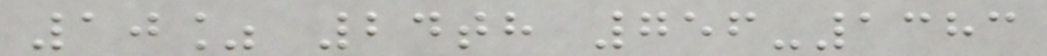10% 24th 756-1383
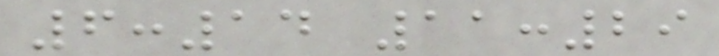6:14 11:29
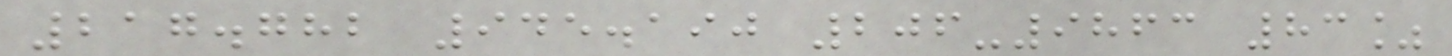217.782 945.190 206-9863 83%
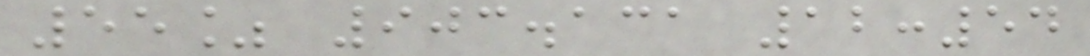55% 903.131 12:54
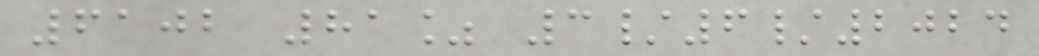6102 81% 3/6/2024
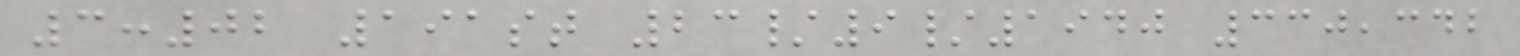3:02 191st 23/9/1940 330,342
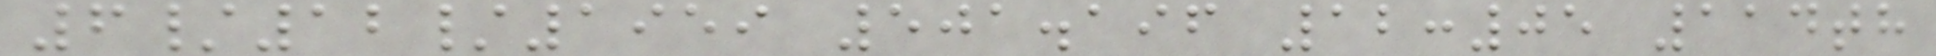6/12/1959 501.196 12:05 114th
